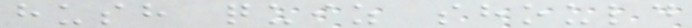hush quiz should
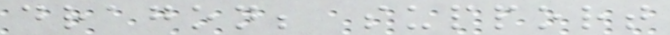dragon; support
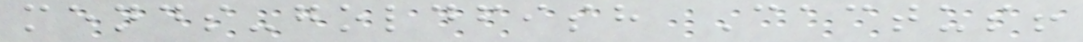mends-goldfish Cactus!
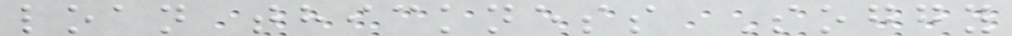loan thickness Soggy
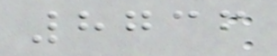8736
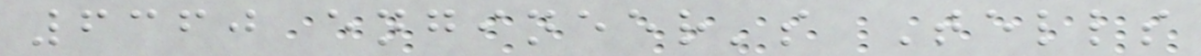6360 engineer's Tells
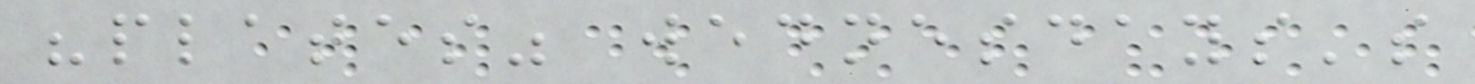"plates" wednesdays's
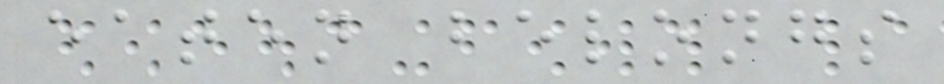eaten belongs
